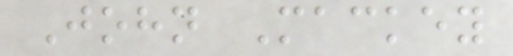John Mackey
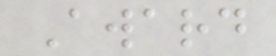Award
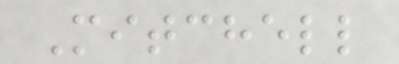Mitchell
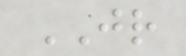JR
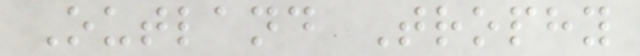Outland Trophy
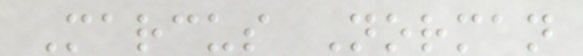Marcus Norman
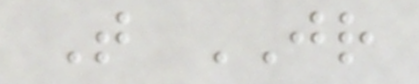T JR
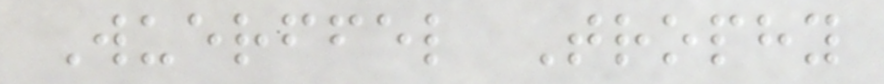Wuerffel Trophy
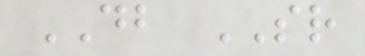DB SR
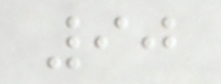90
